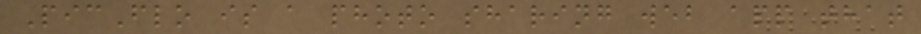PicFlo is a photo sharing web app that
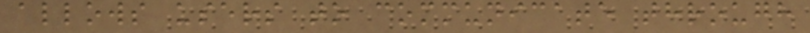allows users to communicate through
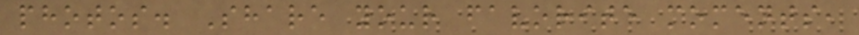photos. Share your favorite moments,
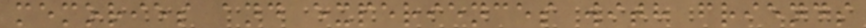memories and experiences with friends
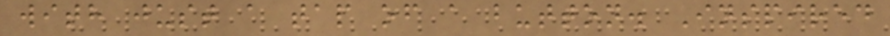with just a tap of a button. Inspired
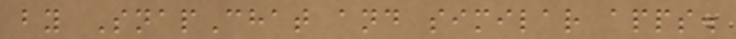by SnapChat and similar apps.
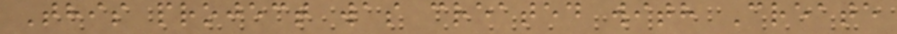This project was created with Create
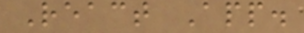React App.
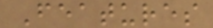Features
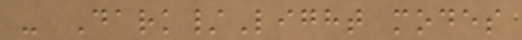- Dark/Light modes
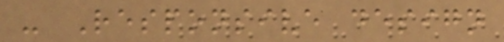- Responsive design
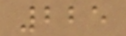225
